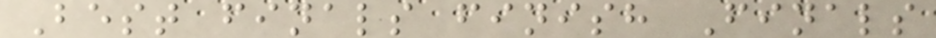Best finals finish Finals
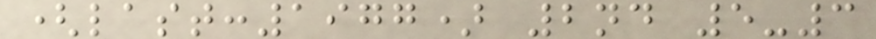(last:1977) 2nd 5-3
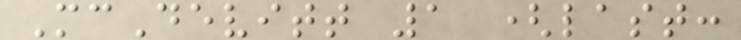McDevitt 1 (last:
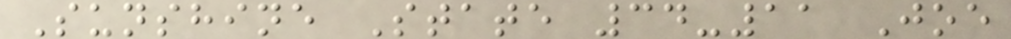Sunshine State 34-11 Joe
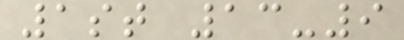1st 13-9
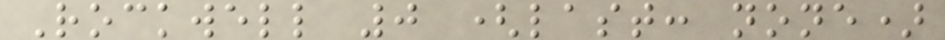Rockwell 0 (last: none)
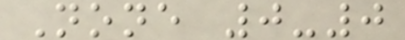None 0-0
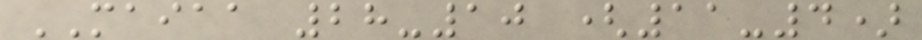MAIAA 28-10 (11-4)
